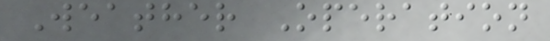Weather Operation
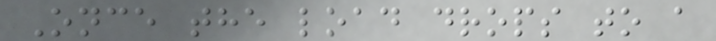Once the load drops to a
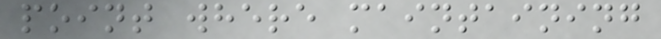point where maintaining
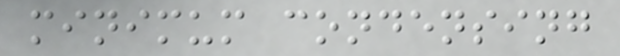minimum condensing
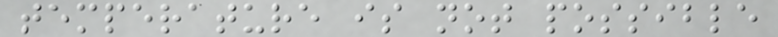temperature is not possible
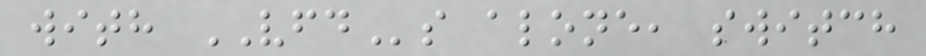with VFDs alone, switch
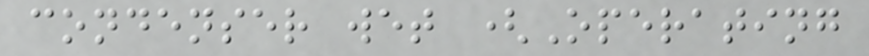condenser wet (Operating
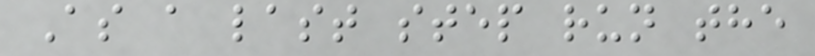As a last step run the
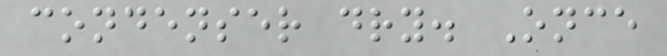condenser dry. Once
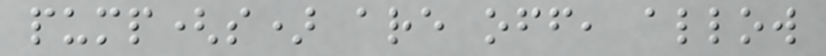pump(s) are off, allow
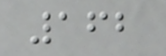162
